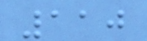110
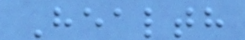Health
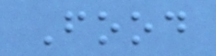Food
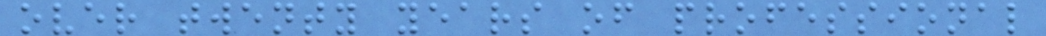over twenty years of professional
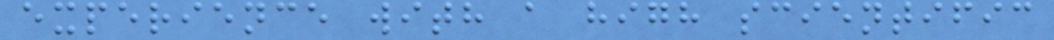experience with a high scientific
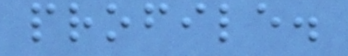profile.
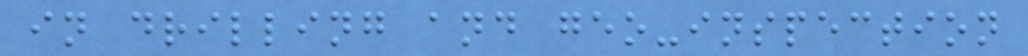in drilling and geo-inspection
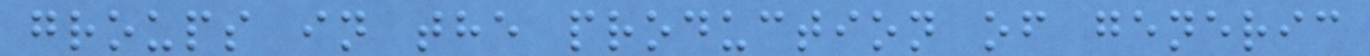groups in the production of generic
